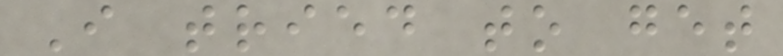I tried to get
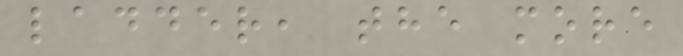ladder, the more
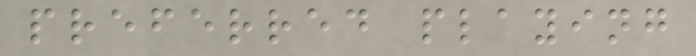preferred playing
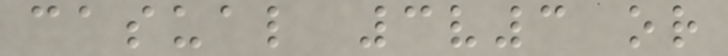casual 3v3 or
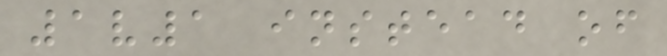1v1 instead of
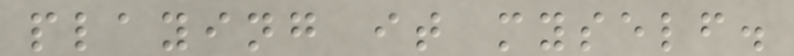playing it myself.
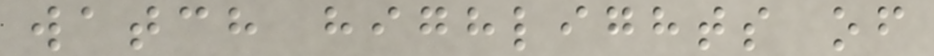watch highlights of
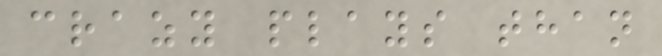crazy plays than
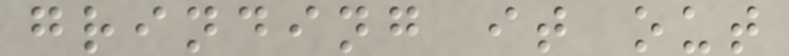grinding it out
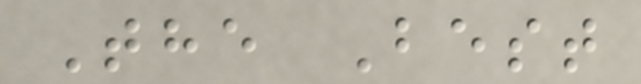The Best
